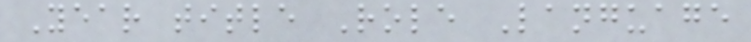Year title Role Language
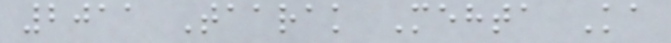2011 Taarak Mehta Ka
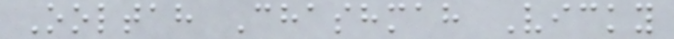Ooltah Chashmah Vicky
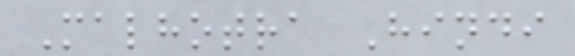Malhotra Hindi
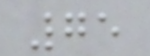75
